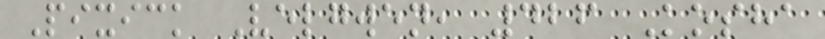Pixick Velgwen, 426 Kosha
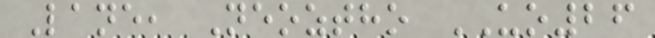Lane, Neoztho UO26
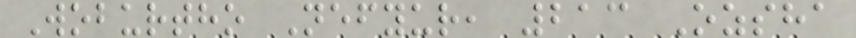Woburtho Nefyur, 213 Ozsha
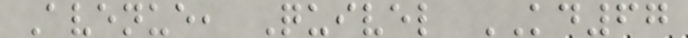Avenue, Quivel KD67
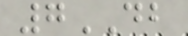7DB
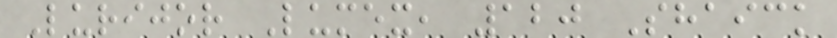Lurijor Lumex, 120 Shaick
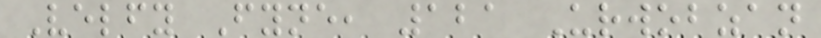Velfy Fyne, 121 Urwobzan
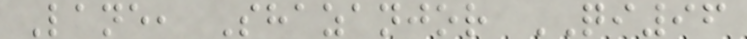Lane, Shazanjor QI96
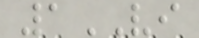1VI
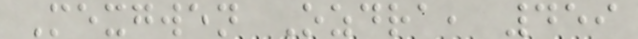Mexgwen Ozdra, 459
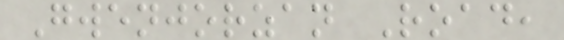Gwenjorzan Road,
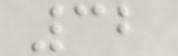32
